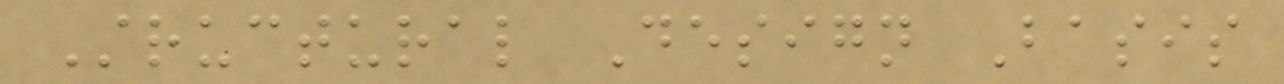Structural Design Basis
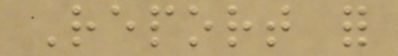Report for
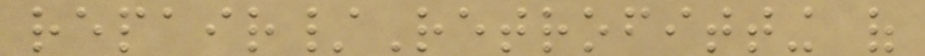repair/Retrofitting of
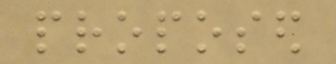proposed
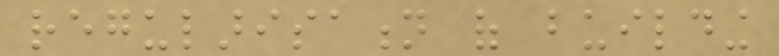regularisation of building
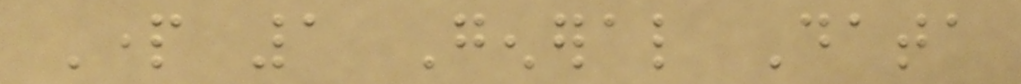Part 1 General Data
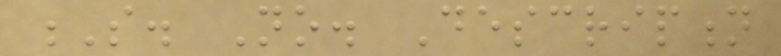S. No. Description
